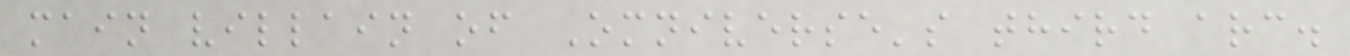main villain of Omniverse's third arc.
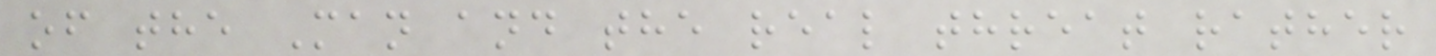of the Man and the real threat rather
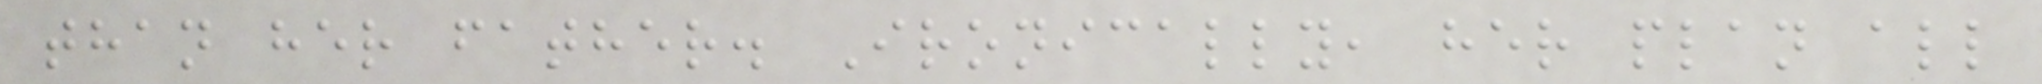than her father. Ironically, her plan all
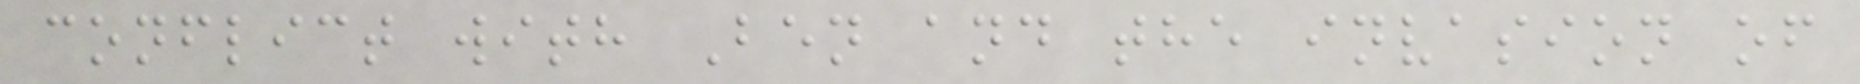conflict with Ben and the invasion of
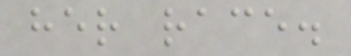her race.
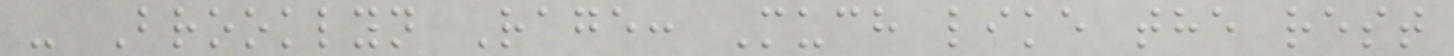- Brooklyn Rage: Much like the rest
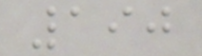190
